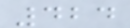424
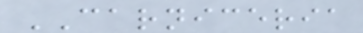CARNICERIA
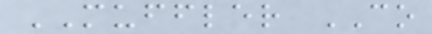MUFFLER CO
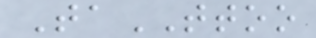TaTTOO
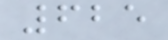625
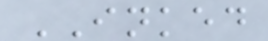INKED
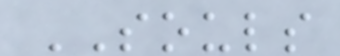SOULS
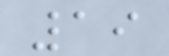19
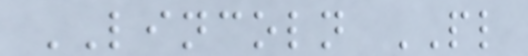LINCOLN PL
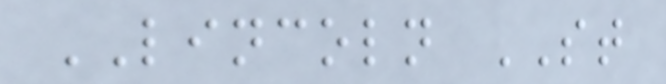LINCOLN ST
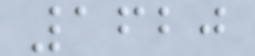1620
